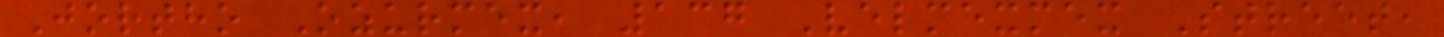Jortho Ozurmex, 137 Velmexmex Street,
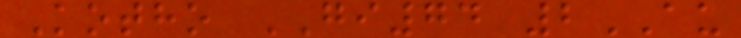Kotho GI74 2AU
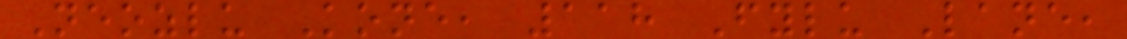Neozlu Kone, 118 Fylu Lane,
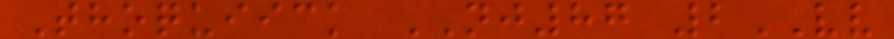Thoquiick NJ87 2VV
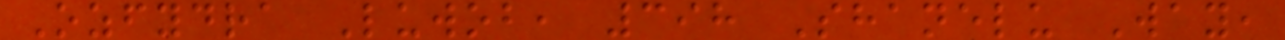Ozfydra Luwob, 398 Shanelu Way,
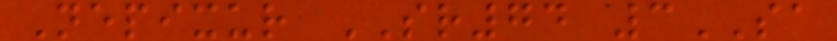Nepixur SR74 3SA
